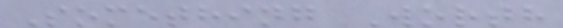Something Worth
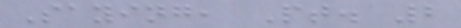Saying, Pt. 2
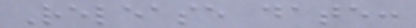Release date:
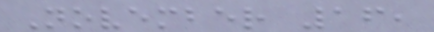November 16,
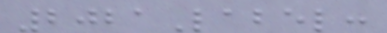2021Label:
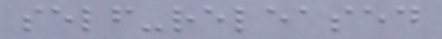self-released
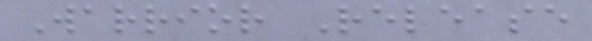Warrior Release
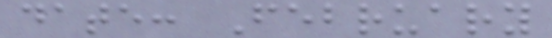date: February
